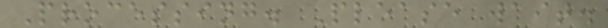Processing. Please wait.
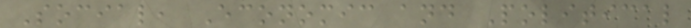Social, Economic and Political
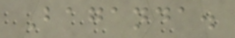Baganda.
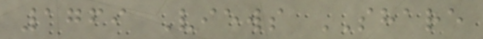1769 Views SHARE
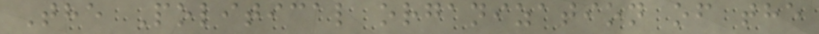The Political organization of the
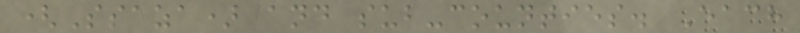(Ssaza) and sub-counties. Each
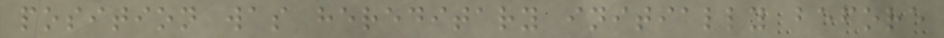position was hereditary initially before
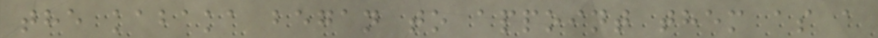the kabaka began to appoint them as a
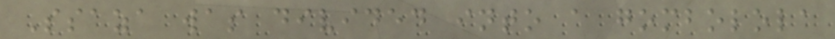Ssaza was divided into a gombolola
